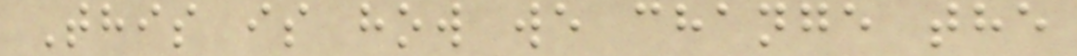This is how we change the
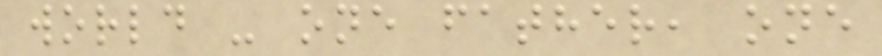world - one father, one
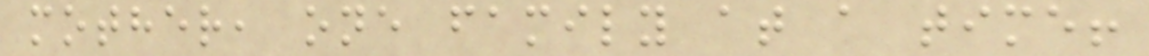mother, one family at a time!
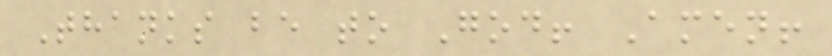Thanks be to God! Amen!
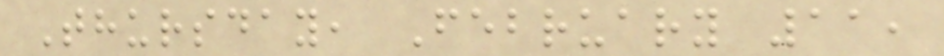Thursday, February 11,
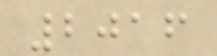2016
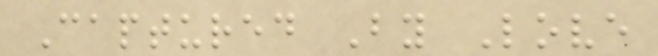Captured By Love
